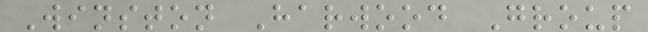Winston Harwood Group
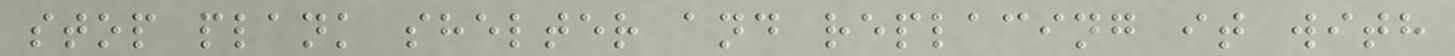stop plank shelter and replacing it with
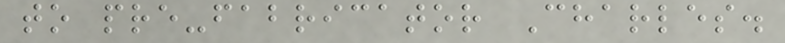to pre-fabricator Charles.
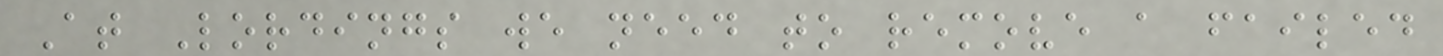At Lordings we need to remove a failed
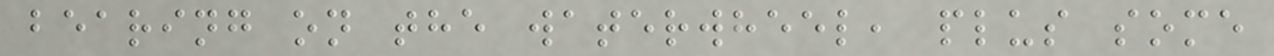bearing on the waterwheel, plus some
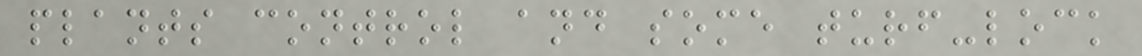plants control and some turf-lock
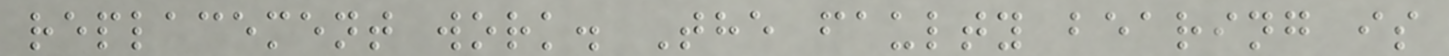replacement work. The faulty bearing is
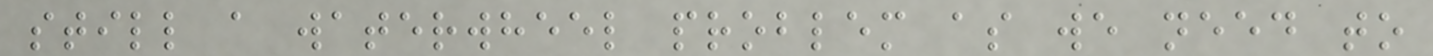still a waterwheel problem as we need to
